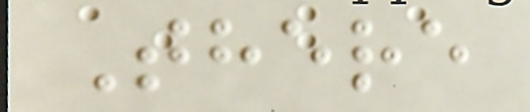There
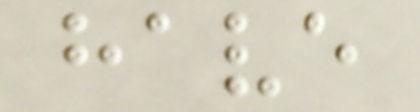have
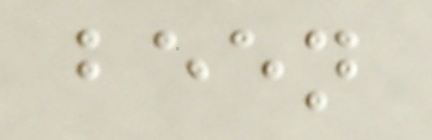been
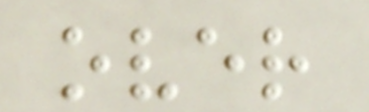over
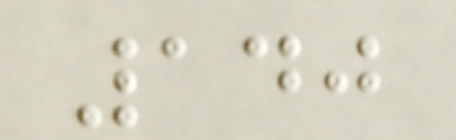140
